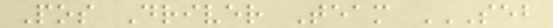Pos Driver Team SEB
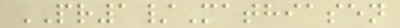PR1/Mathiasen
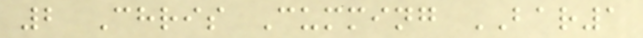2 Chris Cumming BAR1
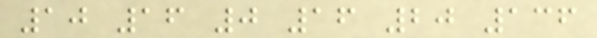10 16 0 16 20 136
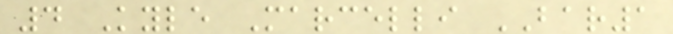4 Kyle Marcelli BAR1
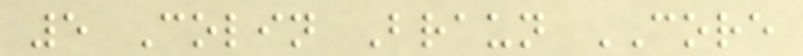5 Colin Braun CORE
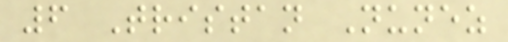6 Tristan Nunez
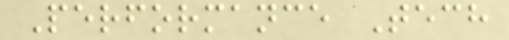Performance Tech
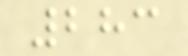283
